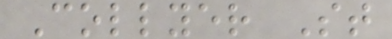Collyer St
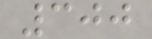300
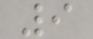9
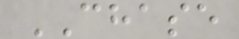CHASE
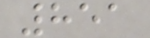851
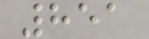851
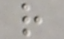r
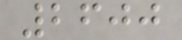2600
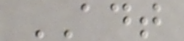ADT
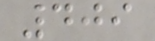409
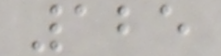125
